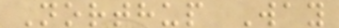Northup Way
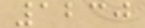1230
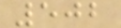502
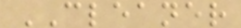CLEANER
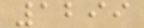1299
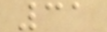31
